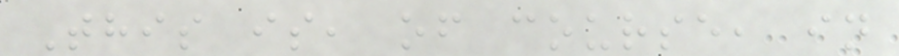This is, of course, in
